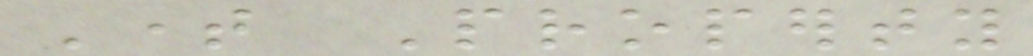Time Property
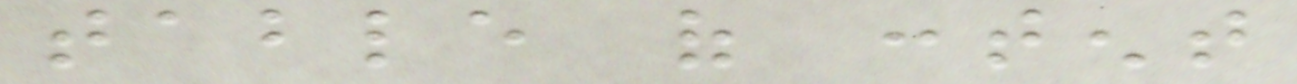table of content
